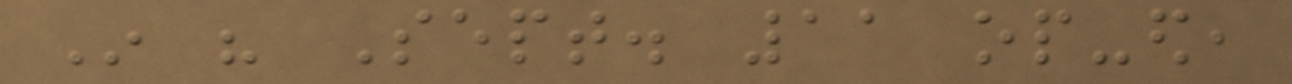In his Sept. 11 op-ed,
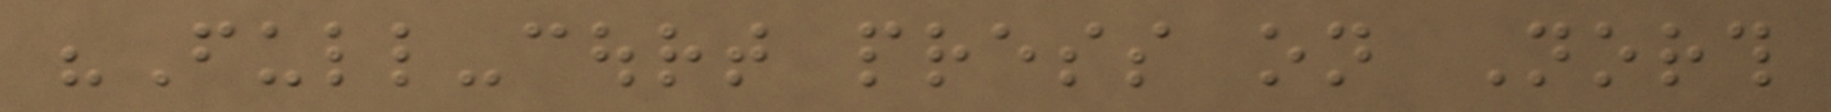"Full-court press on North
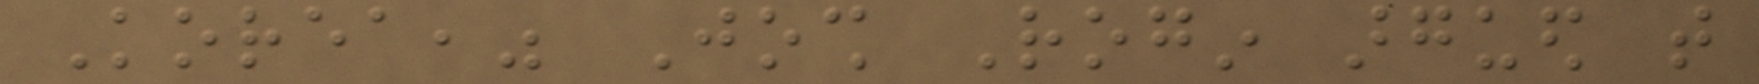Korea," Josh Rogin argued that
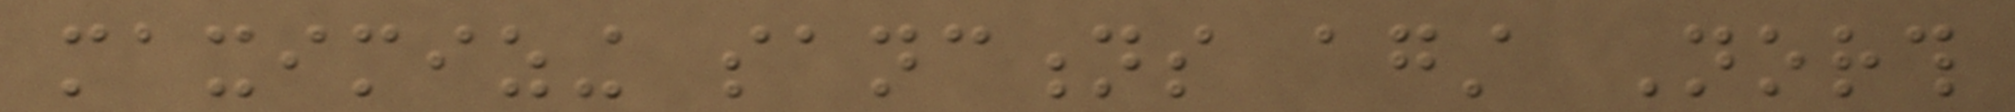maximizing sanctions against North
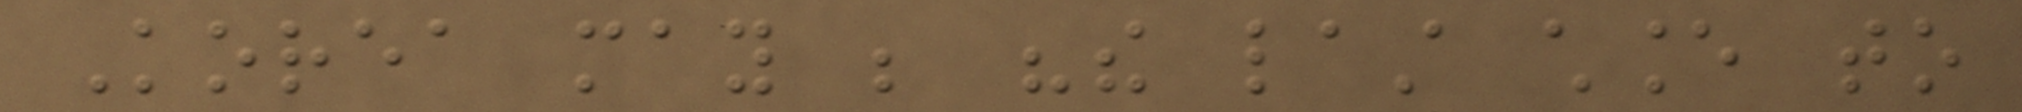Korea may be "the last chance to
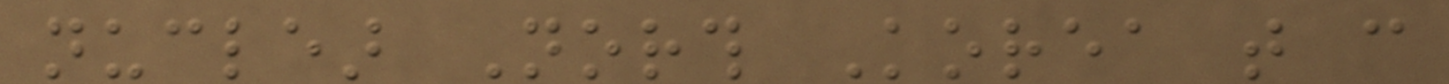nuclear North Korea that can
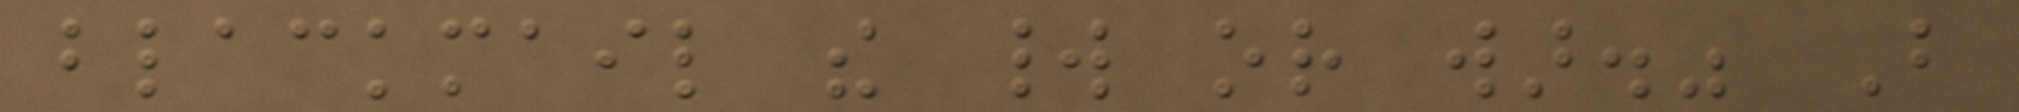blackmail the world or war." But
